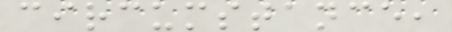circumstance,
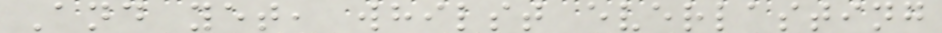And yet, whilst everlasting
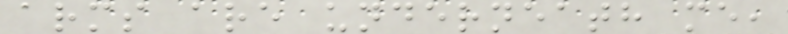arms are underneath me,
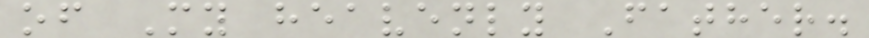of My heavenly Father.
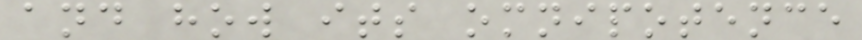and how its omnipotence
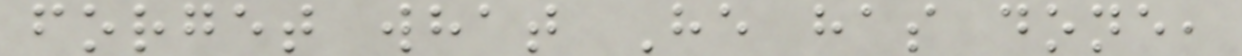forget what He has done,
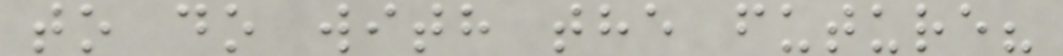to do with the future?
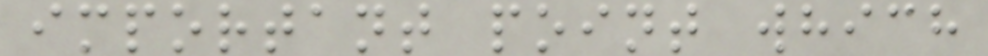important point which
